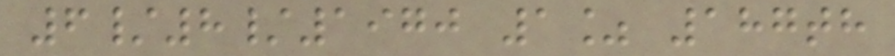6/8/1970 1% 187th
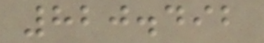820.492
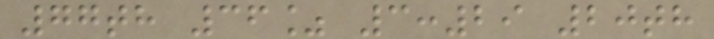77th 36% 3:29 20th
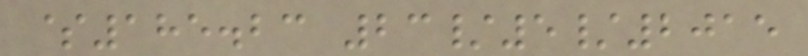$185.23 23/5/2015
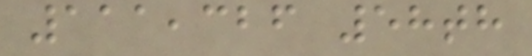111,326 58th
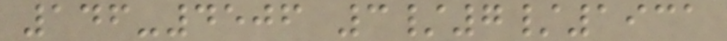146-4506 3/7/1931
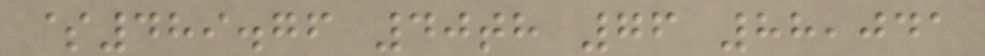$489.76 40th 76 88,041
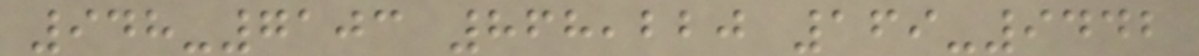948-7103 868,220 169-9442
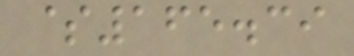$165.39
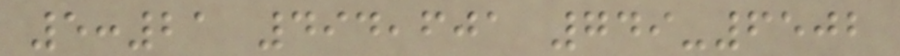5:21 494,601 749-6502
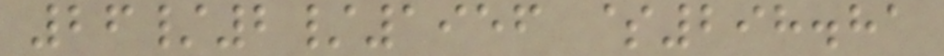26/2/1956 $298.81
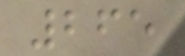265
